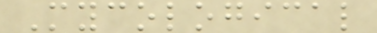Mycological
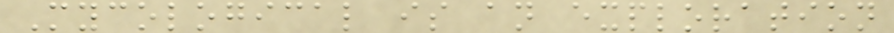Mycological is an exploration
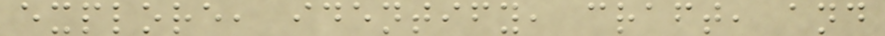explore, identify, craft, and
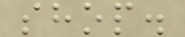shop.
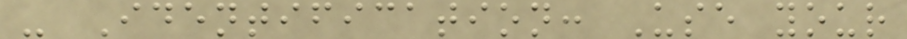- Identification: Use your
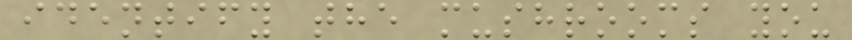identify the mushrooms you
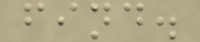find.
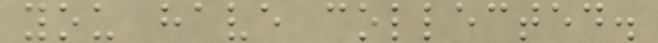you have collected.
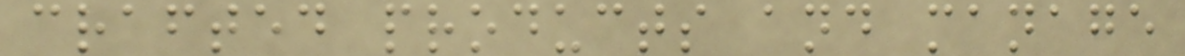crafted products and manage
